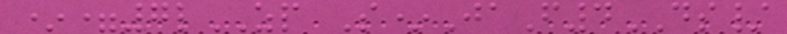*=7lZP S*JaF4DS/
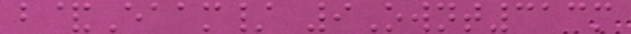b&Eaam/ 9Ownt313m
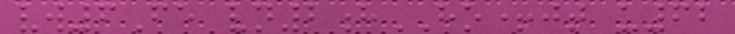vw6Fe vn2hHO+jt u62
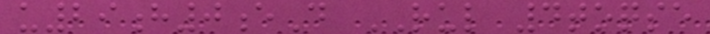u29h0eD RUL 4toqse
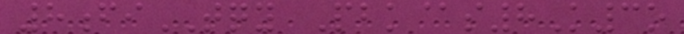8fiTQY Pbk@s8K3o
